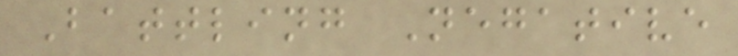Battling Negative
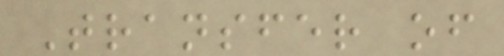Transfer of
